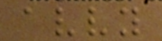avvy
